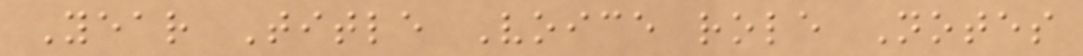Year Title Voice role Notes
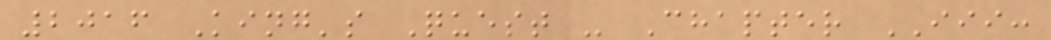2016 King's Quest - Chapter III:
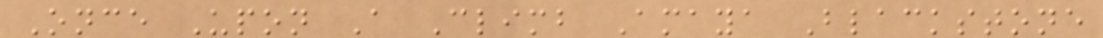Once Upon A Climb Amaya Blackstone
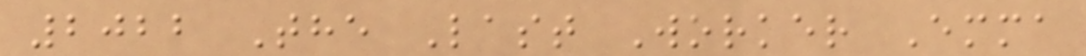2022 The Last Worker Emma
